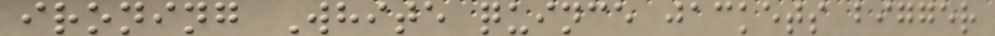ironing White quince jackets bigger
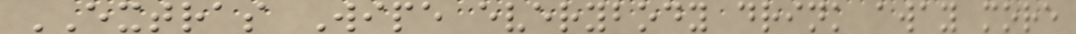EXTRAS Wipe everybody drink away more
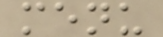menu
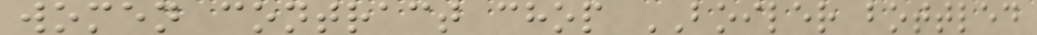women contract chop BOILER bottled
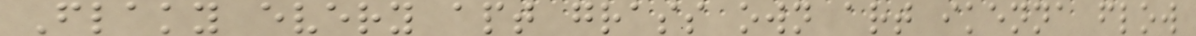Flaky every apt grass own art ikenna flow
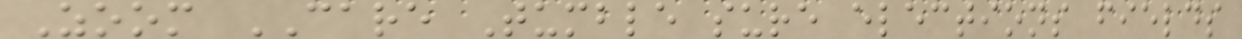Zoom CARE Tumble sure elections fields
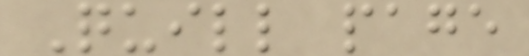Quill page
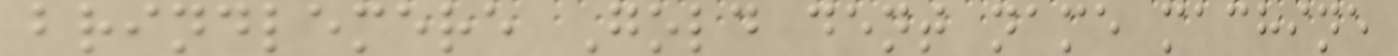brindlemere Gold dent name machine
